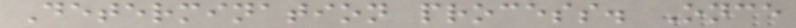Determination process. Once
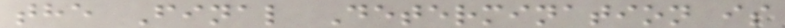the Final Determination is
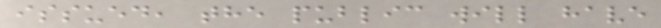issued, the public will have
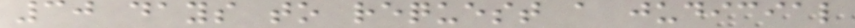30 days to request a judicial
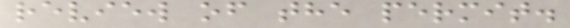review of the permit.
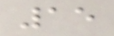15
